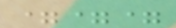===
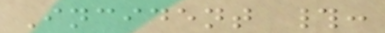Incident #:
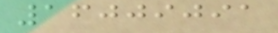16009091
